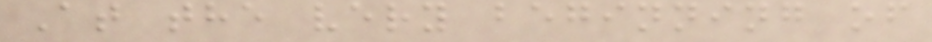At the very beginning of
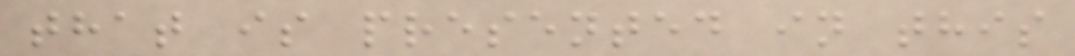that is presented in this
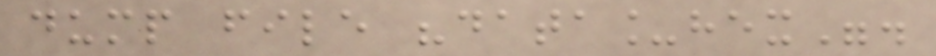dump file "data_hex".
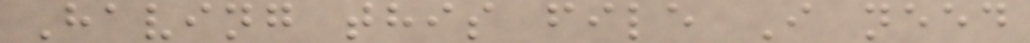Having this file I need
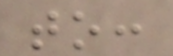to:
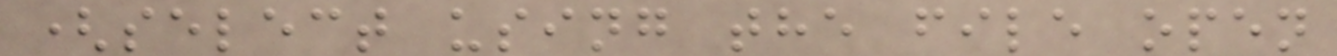(select using the file open
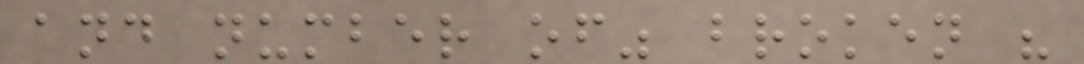and number of" broken "
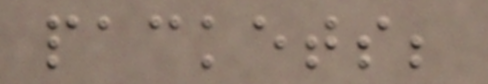packets;
